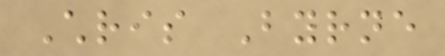Chris Byrne
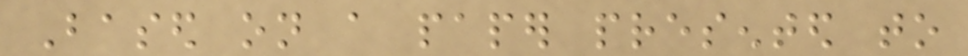Based on a paper presented to
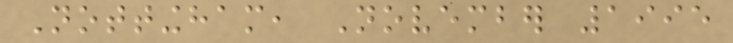Nottingham, November 1995
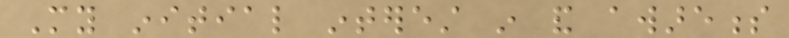My initial interest in and awareness
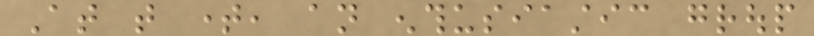At that time, an enthusiastic group
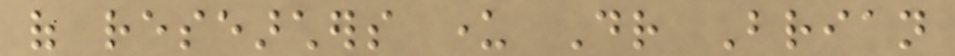of researchers under Dr Brian
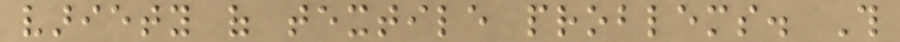variety of textile problems. This
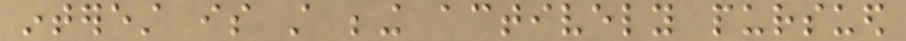interest is still being actively pursued
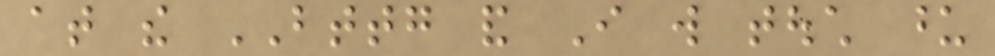at the BTTG and I will touch upon
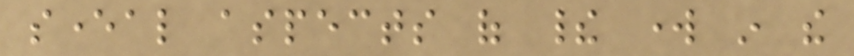several aspects of their work in the
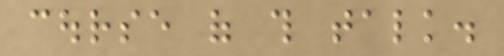course of this talk.
